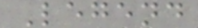Legend
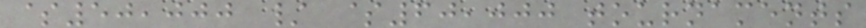$50,000 / $60,000 tournaments
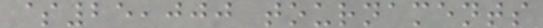$25,000 tournaments
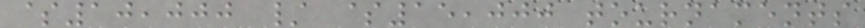$10,000 / $15,000 tournaments
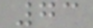73
